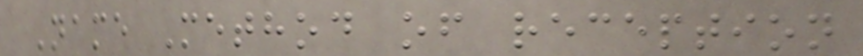Name Method of reception
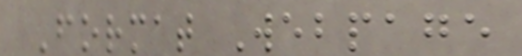Format Webpage
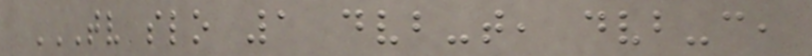TV SLO 1 DVB-T, DVB-C,
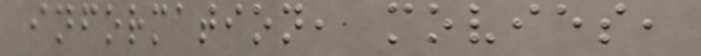information, movies,
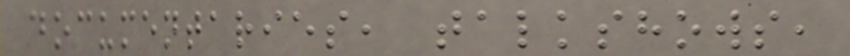documentaries, talkshows,
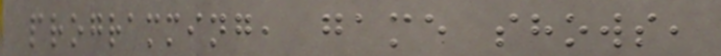programming, game shows,
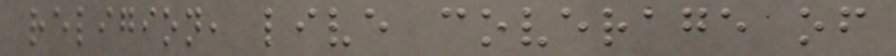religion, live coverage of
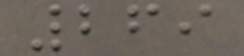269
